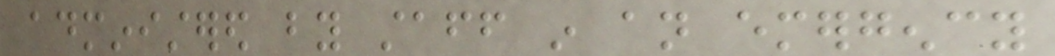administered by staff in an emergency
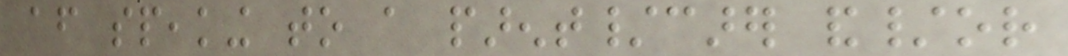after speaking to a parent/carer and/or
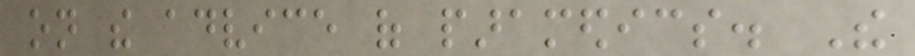on the advice of paramedics. The
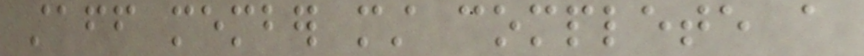staff member must complete a
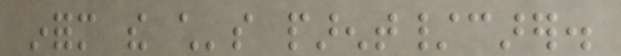inform the child's parent/carer.
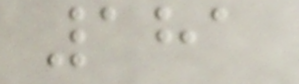181
